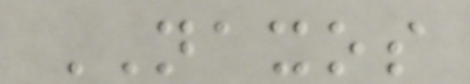NAXOS
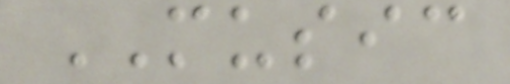MUSIC
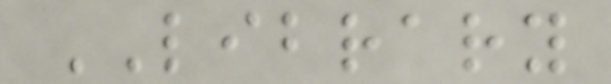LIBRARY
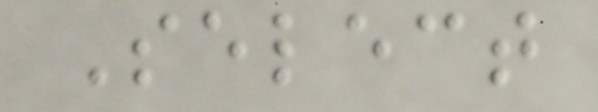Select
